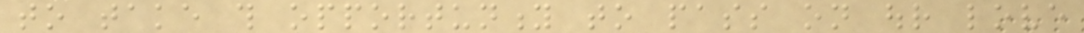to take this opportunity to pass on our love
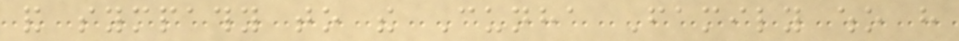and sympathy to the Cunha Family who have
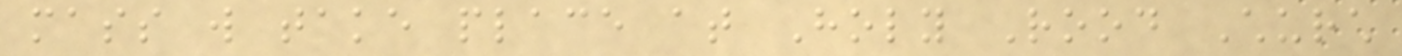mass will take place at Holy Rood Church
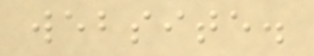website.
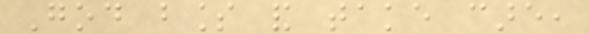God bless and take care,
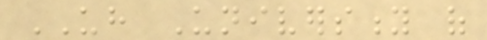UH University of
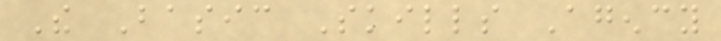The Basic Skills Agency
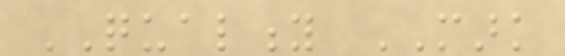QUALITY MARK
